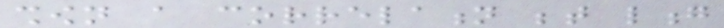shown a correlation between long
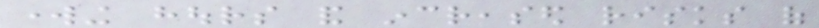working hours and increased risks of
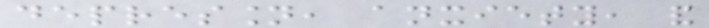depression, anxiety, and
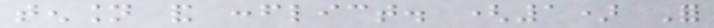tension and conflict. (1) For
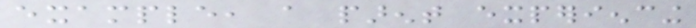example, a parent experiencing
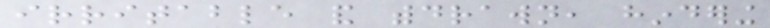irritable and withdrawn, hindering
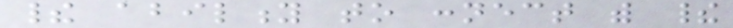their ability to connect with their
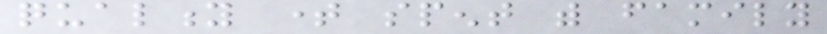quality time spent with family
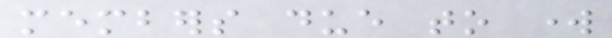members due to work
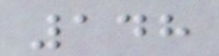148
